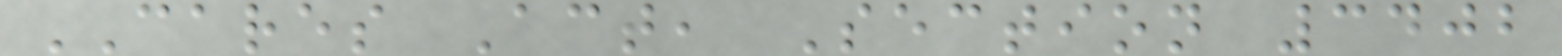CARES Act, Section 3402
